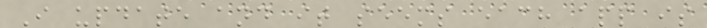I update and it seems each app is
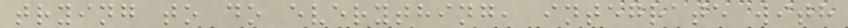trying to do everything, integrate with
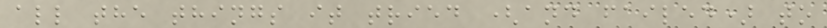all the things it tried (and failed) to
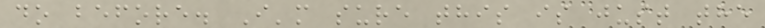do before. I'm sure this is just the
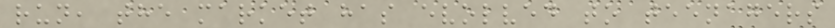run, the market has evolved to teenagers
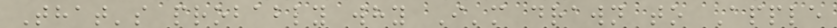That's probably why I'm drawn to Apple
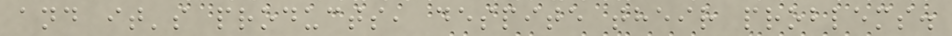and it's products, despite their problems.
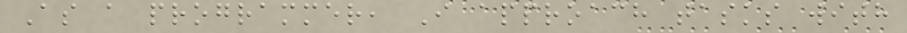As a programmer, I approach tasks with
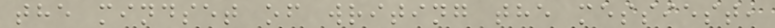the mindset of writing the messiest,
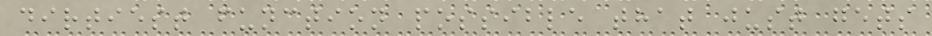dirtiest function possible that just gets
